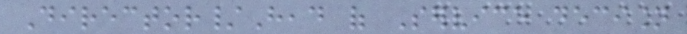Director/Head of Service decision
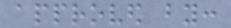approved by:
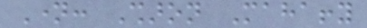Name: Sharon Mahaffy
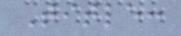Title:
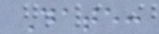Date:
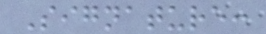Signature:
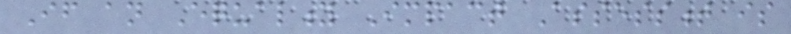If an Equality Impact Assessment is
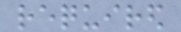required
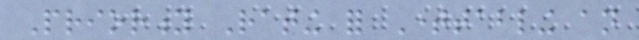Priority Rating for Timetabling an
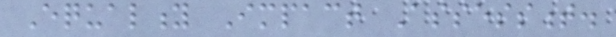Equality Impact Assessment.
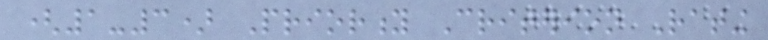(1-3) Priority Criterion Rating
